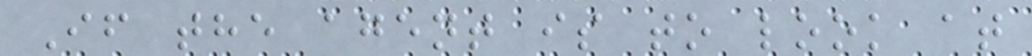If the agent is to look at
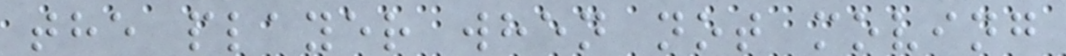the player when not moving
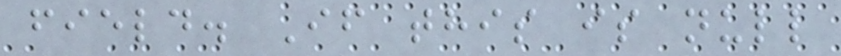field. If this is null
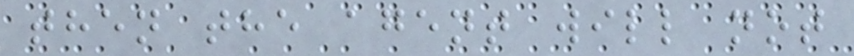then the agent will not
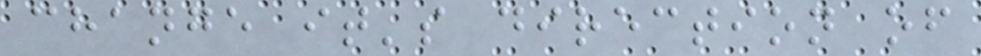change it's direction of
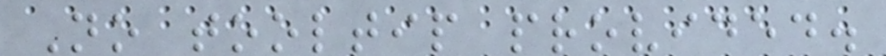No tooltip provided.
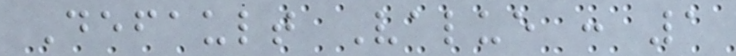Default Value : 1
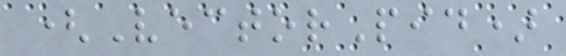(VectorPid)
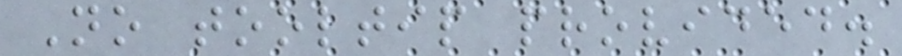No tooltip provided.
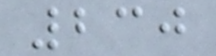230
